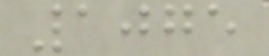1075
